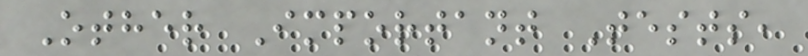Other Important Tests,
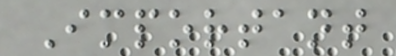Important
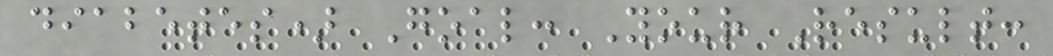diabetes) Goal: Your Result:
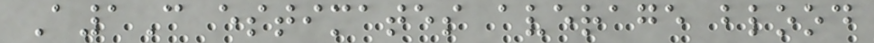A1C estimates average blood
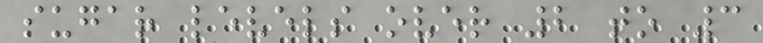sugar levels over 2 to 3
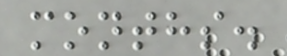months.
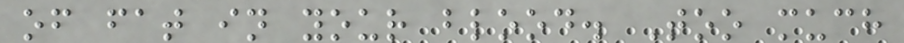of fat in your blood. Too much
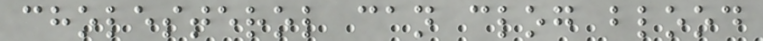cholesterol can clog blood
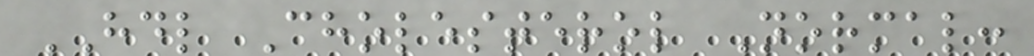HDL Cholesterol Normal:
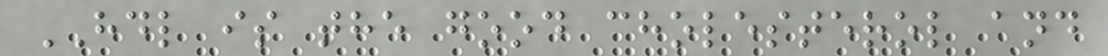HDL is the good cholesterol and
